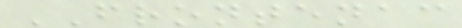FRONTENAC
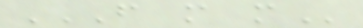F M M
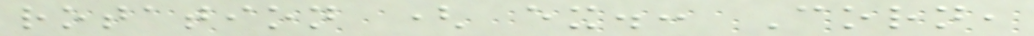rotation ( ex.: Corn,
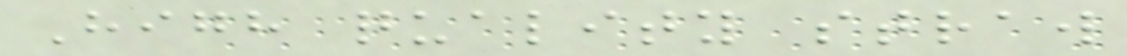High quality straw
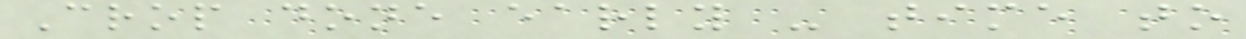Crop done early - time to
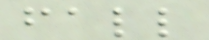fall
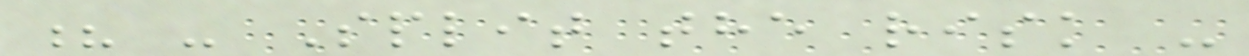? - Split the risk -
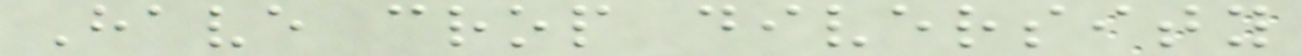Have crop diversity
